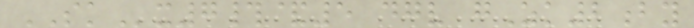SKx7#&5 dgv gZk2by
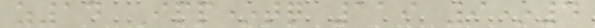z14 Ipp*tq 119 9*4
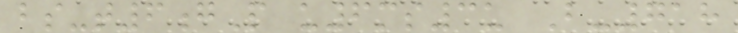bs-t6gP u6ms3u B-718
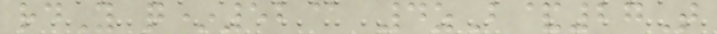rdY q*52@ 4zB&27T
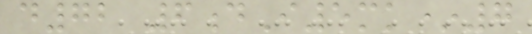d72 6dI5mk*7
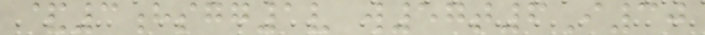&3hsgg1v w57t6I30
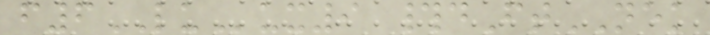f6LUux9 #dFtNEK
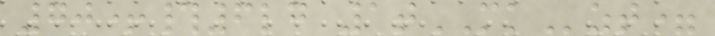70+#6lg 1tMKzt=
